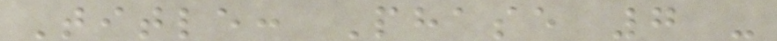Title: Phase 7 -
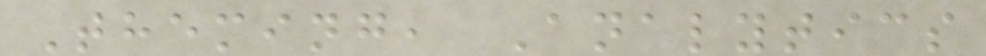Theming, Analytics
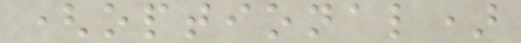(optional)
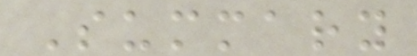Summary
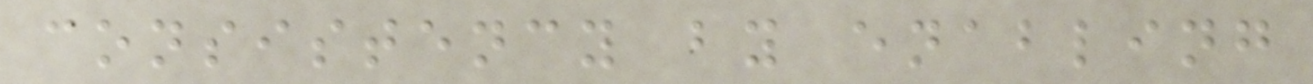consistency by enabling
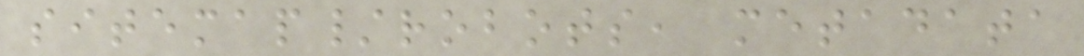sitemap/robots, metadata
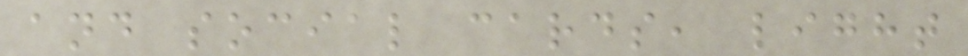and social cards, light
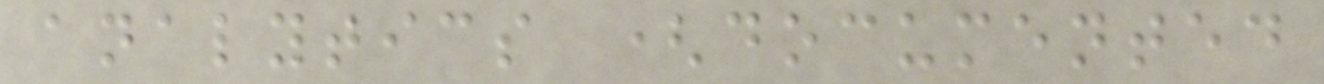analytics (documented
